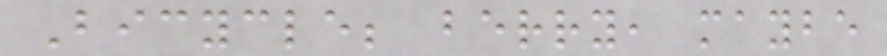Bicycle; berry, maybe
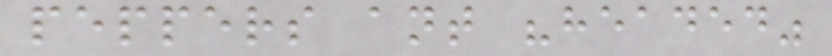peppers ant "headed"
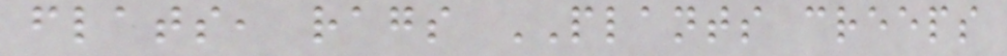flats, rags PLANTS creeps
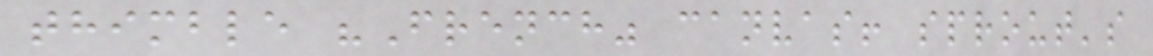thimble "French" canvas! sprout's
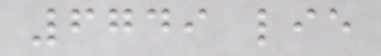6749 lie
